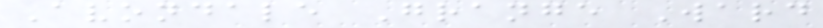Avondale Grange Ward
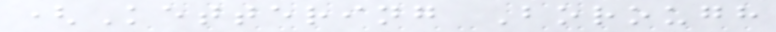(Kettering Borough
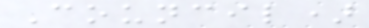Council)
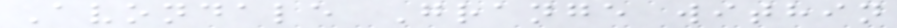Avondale Grange within
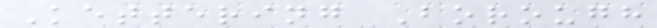Kettering Borough
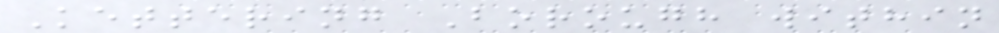Kettering Borough within
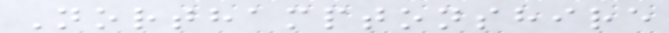Northamptonshire
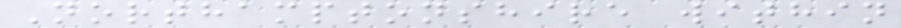Northamptonshire within
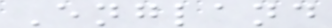England
